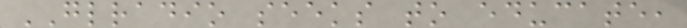GLRADIO seeks to educate,
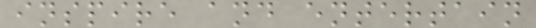inspire and entertain
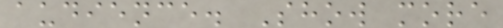audience. Show more
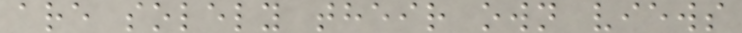are solely their own views
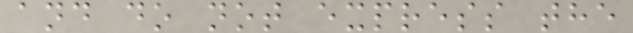and do not express the
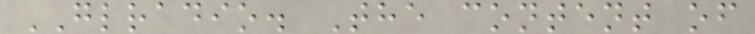GLRADIO. The content of
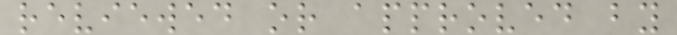reviewed or approved by
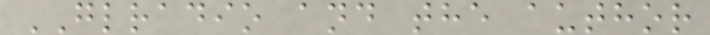GLRADIO and the author
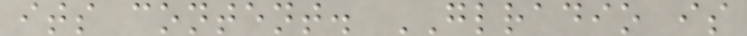its content. GLRADIO is
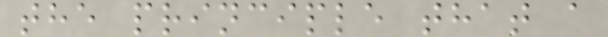the principle that a
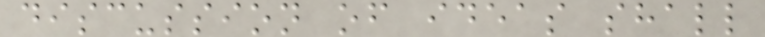discussion of ideas shall
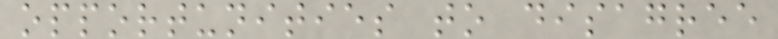opportunities to disagree
